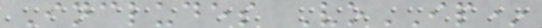Includes VoIP*
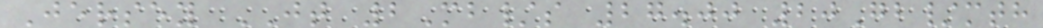Jersey JT 2Mb/s 27.00 20Gb/mth
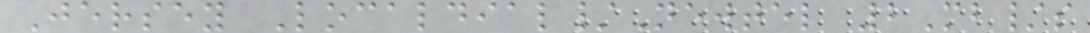Jersey Localdial/Newtel 2Mb/s
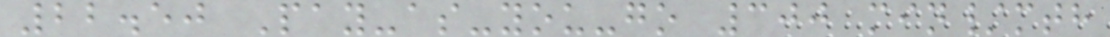22.50 Pay-as-you-go 300 min/mth
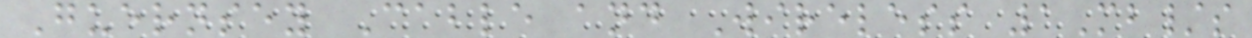Guernsey Cable and Wireless 1Mb/s
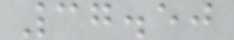37.50
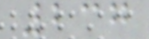237
